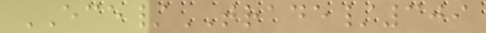ECE/TRADE/309
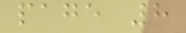page 8
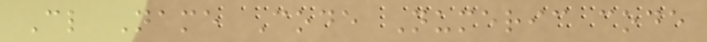Cl Name Code Numeric code
